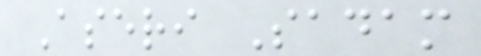Aseri Sadam
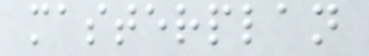masterplan
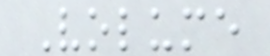Volume
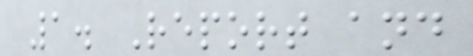1. Report and
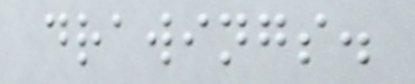drawings.
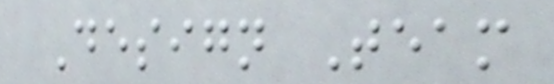Design Team
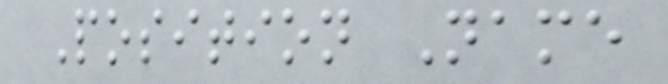Position Name
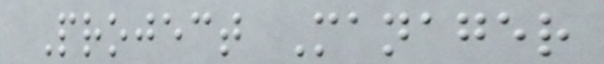Project Manager
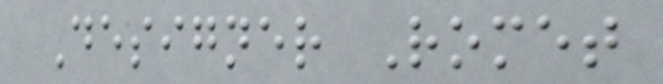Designer Romet
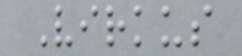Virkus
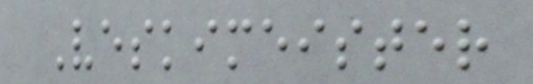Veskimeister
